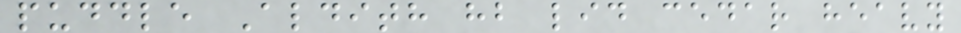puddle Aldith hb lid cedar heavy
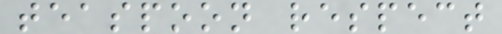teaspoon respect
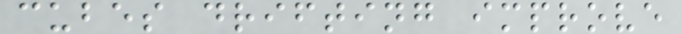cubes drifting improve
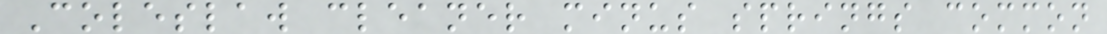Coleslaw cleaner minus springs common
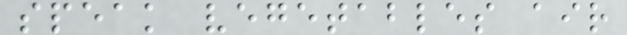speak vegetables air
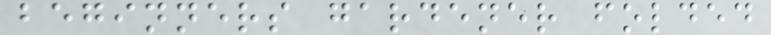beginners gardener folded
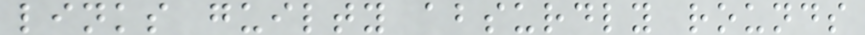links guilty absurdly rounds
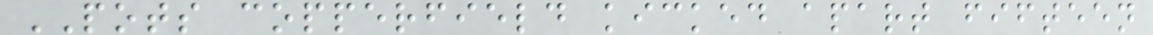POTS copperfield kicked apart fifteen
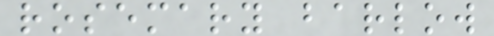rosemary barlow
